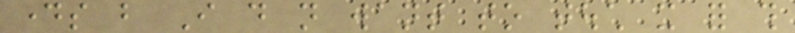days but I do not want to touch it for this
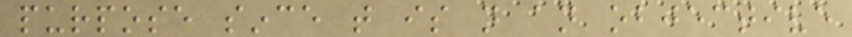purpose since that is not an objective
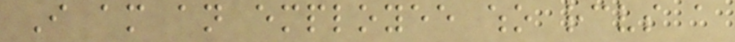I am an employee who receives a
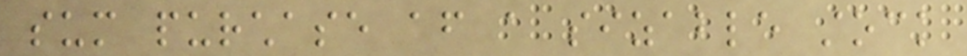sum purchase after a sizable stock
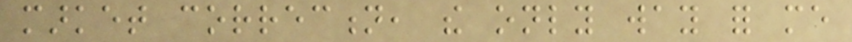market correction, the only way for me
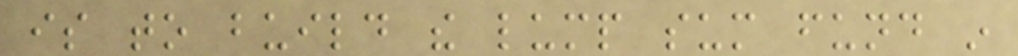is to build the lump sum fund in
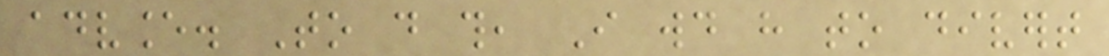advance. To do this, I would have to divert
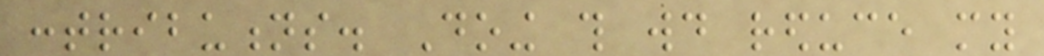contributions. Doing this would reduce my
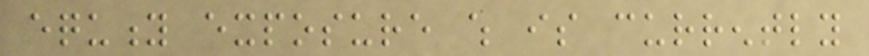equity exposure which is currently
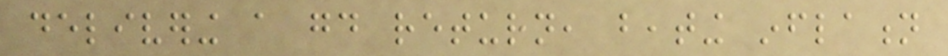delivering a good return, beating inflation
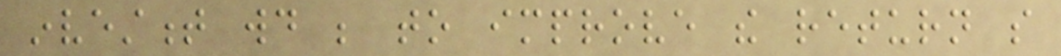investment would be to improve the return so
